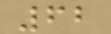62
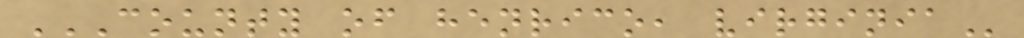COUNTY OF HENRICO, VIRGINIA
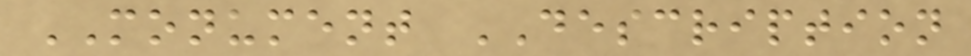MONUMENT DESCRIPTION
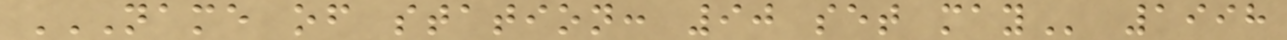NAME OF STATION: 90 SET MAY 1998
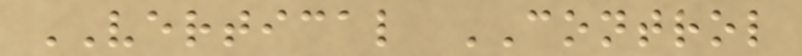VERTICAL CONTROL
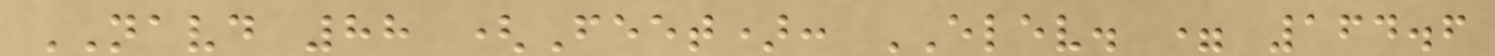NAVD 88 (Feet): ELEV. = 164.6
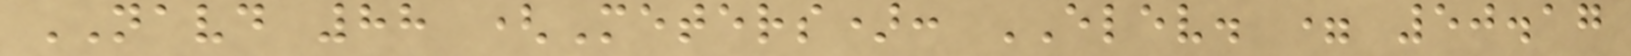NAVD 88 (Meters): ELEV. = 50.17
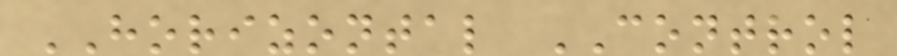HORIZONTAL CONTROL
